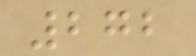272
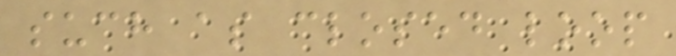such as closed loop
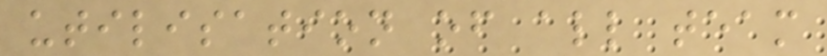utilisation of all team
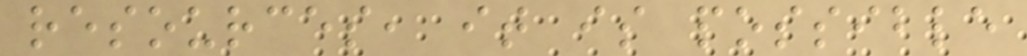resources, it is possible
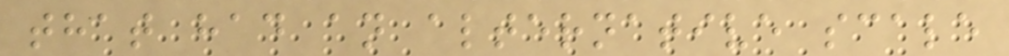that had an alternative scale
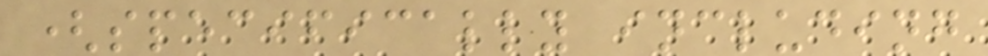(specifically including
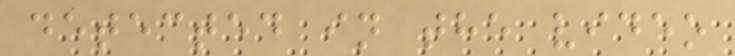detected in the video
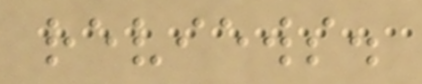reviews.
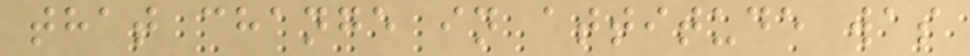that change in attitude was
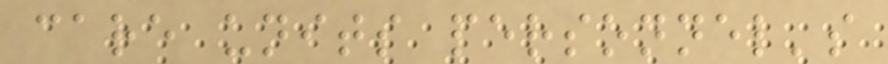care units personnel's
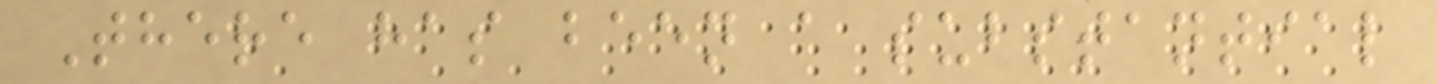There has been a substantial
